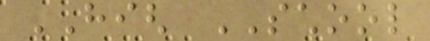HIGH SCHOOL
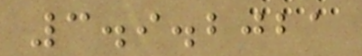3.9.2021
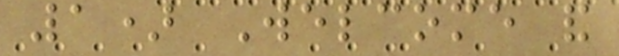1) Welcome and
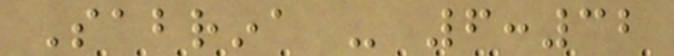Sabrina - 6:32
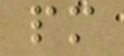pm
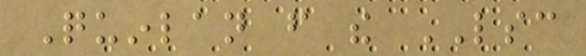Quinlan from the LSC
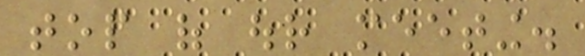top of our meeting.
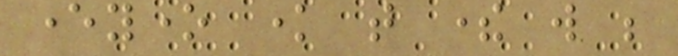everyone know that there will be
